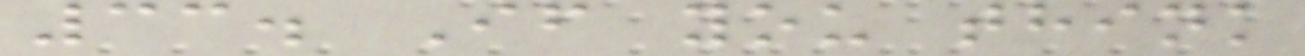33. If you think
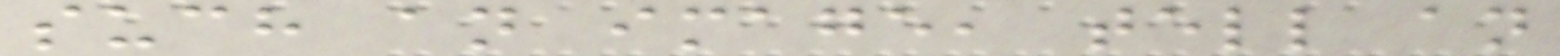such an image, tell an
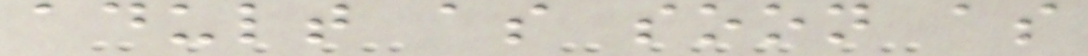adult as soon as
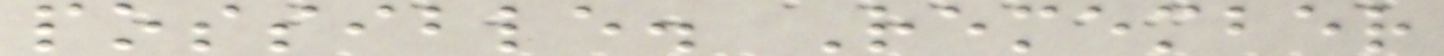possible. Remember
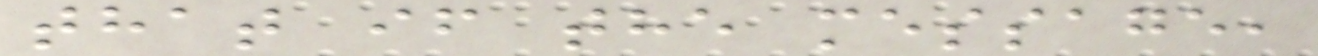that if the message,
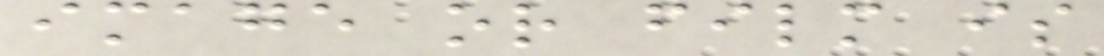image or film is
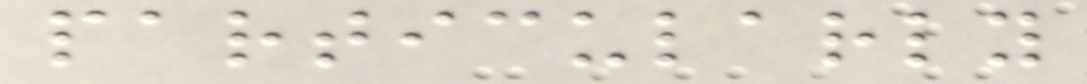particularly
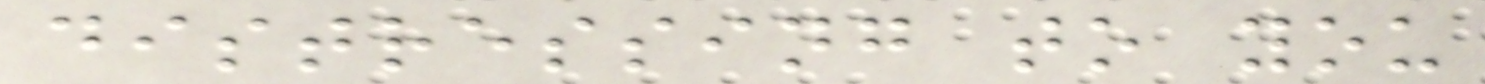distressing to you
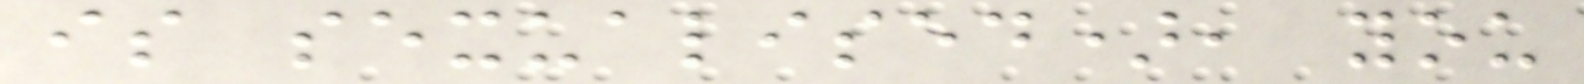is sexualised), you
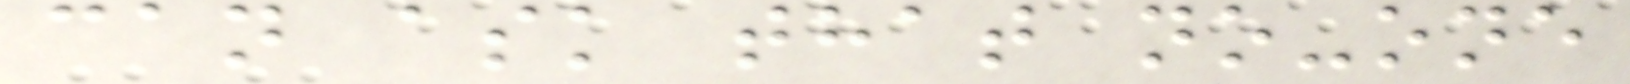can ask that no-one
